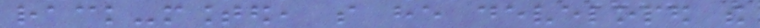rack-mounted, so he developed the
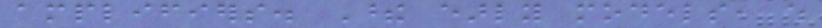amplifiers. These early models, which
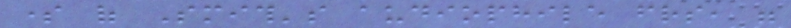some of Smith's audiophile friends, were
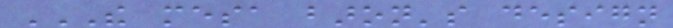THE MESA BARON'S DESIGN
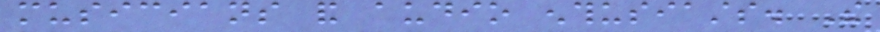musicians and audio enthusiasts. The
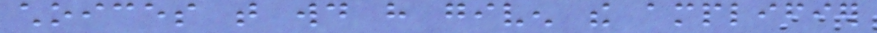choices that would have given the amplifier
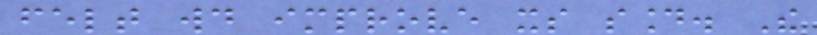felt would improve its sound. The
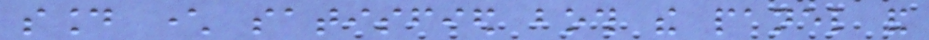sound character satisfied both the panel and
